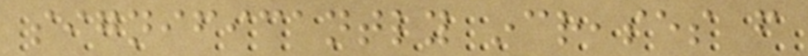significantly increases from
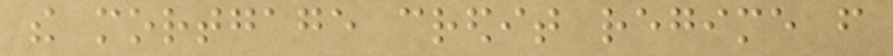the mortgage credit regime from
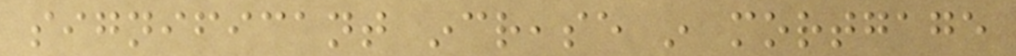significant increase in mortgage
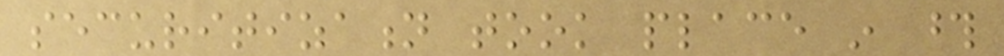securitization took place in those
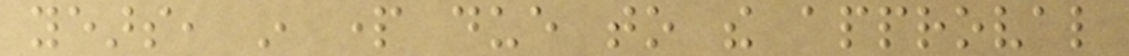years, in part due to the approval
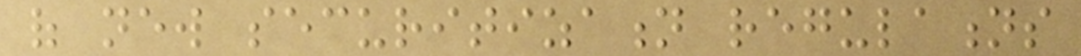of new securitization regulations
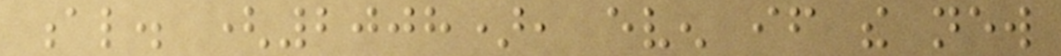al. (2008), even if the new
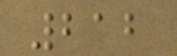212
